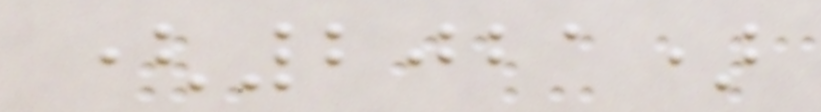(2021)
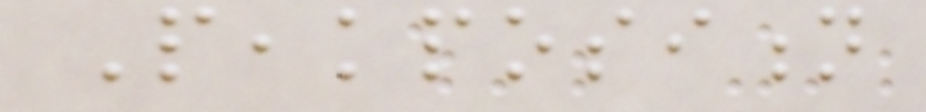Peakposition
